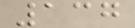137
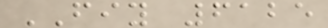FIY 6125
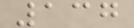137
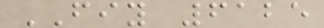FIY 6125
